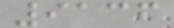9136
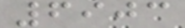6903
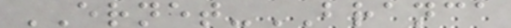ERNET-BRANCA
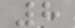8
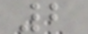2
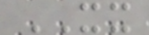XX
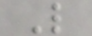L
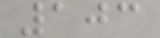103
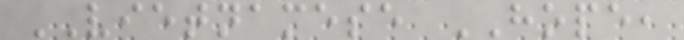VIETNAMESE HOPE,
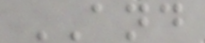AND
